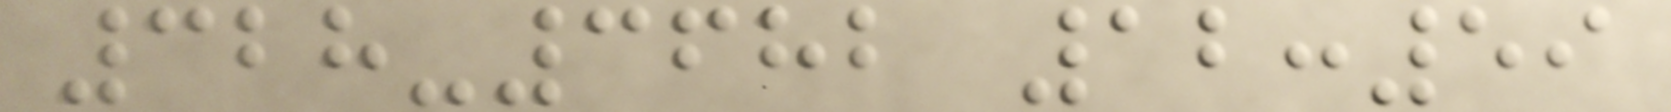328-3682 12:59
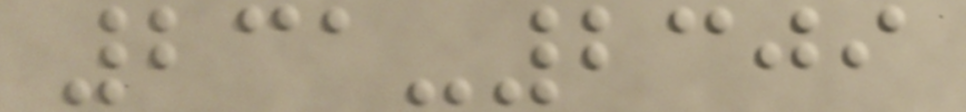231-2309
